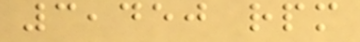3,450 rpm
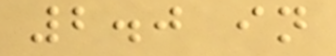2.0 in
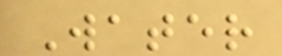Water
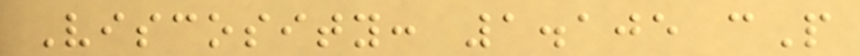Viscosity: 1.105 cP
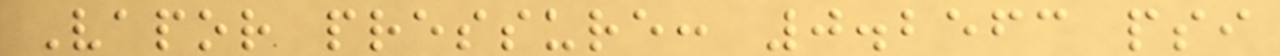Vapor pressure: 0.2563 psi
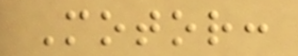Motor:
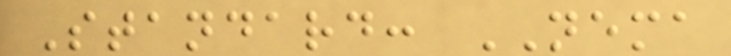Standard: NEMA
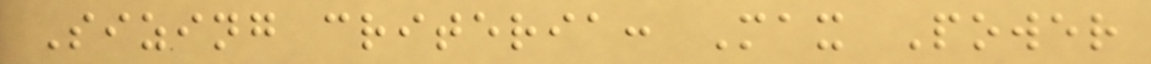Sizing criteria: Max Power
